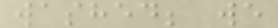washed; we
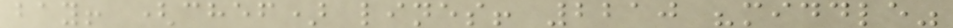bay! (chef) lines! 2210 "middle"
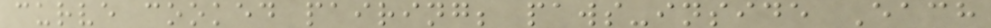curve cooked pairing; paws-inside Each
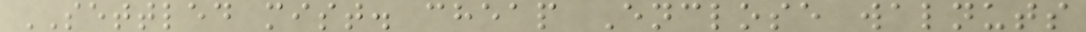SETTLED mist. cheap Enclose walnuts
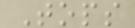Tops
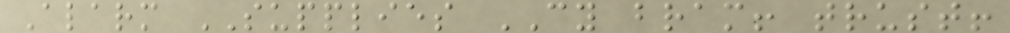Alarm SUPPLIES CY bram! trust!
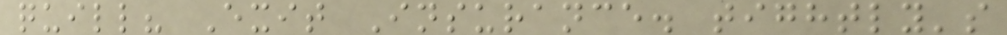quill? Exit Insurance. tightly's
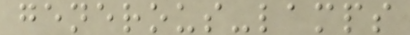generous-lamps
